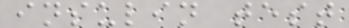insulin test
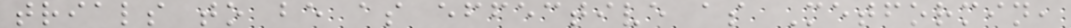trials to be as effective as Metformin,
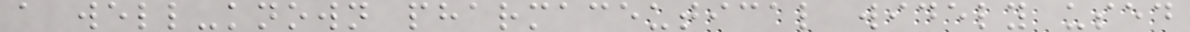a well-known pharmaceutical widely used
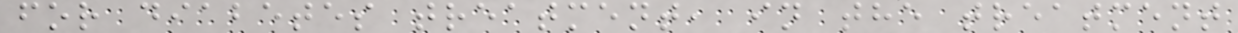for diabetes treatment, in the treatment
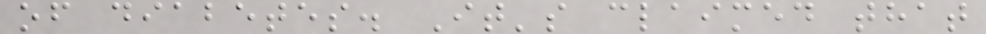of diabetes. It's claimed that
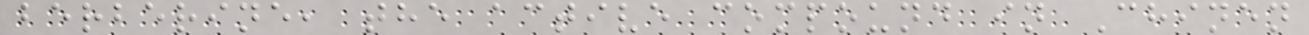berberine, the active compound in Chinen
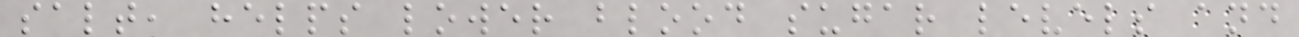salt, helps lower blood sugar levels and
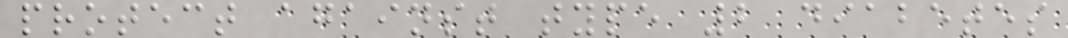protect against type 2 diabetes
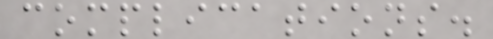complications.
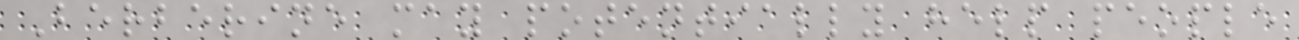Berberine may potentially help people
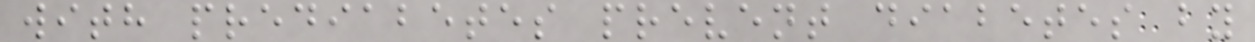with prediabetes prevent diabetes by
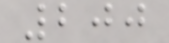200
